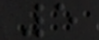5
